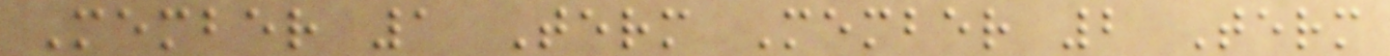Member 1 Term Member 2 Term
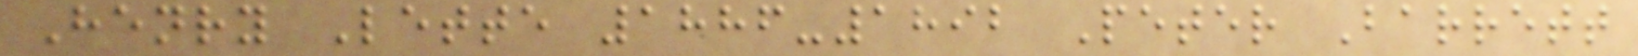Henry Lette 1886-1892 Peter Barrett
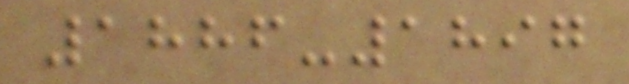1886-1897
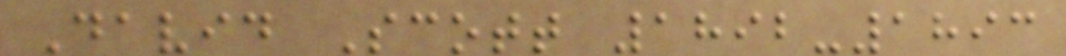David Scott 1892-1893
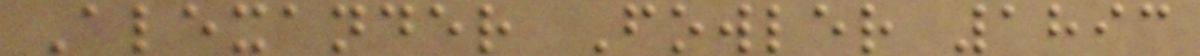Alexander Fowler 1893
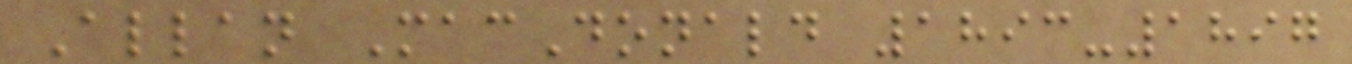Allan MacDonald 1893-1897
